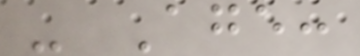- Age:
